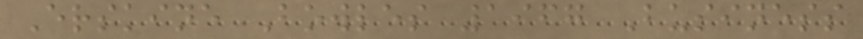Erskine Bowles 1967 Business
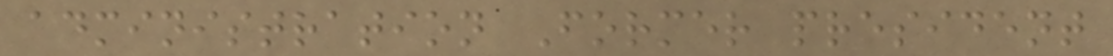administration Former president
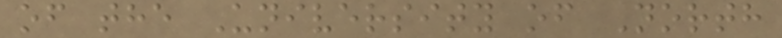of the University of North
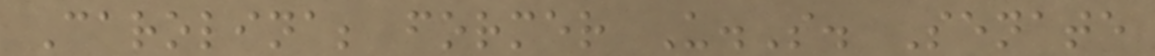Carolina; former U.S. Senate
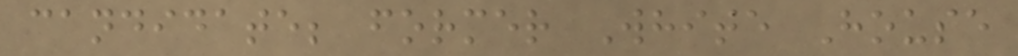candidate; former White House
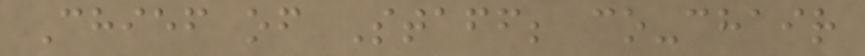Chief of Staff; co-chair
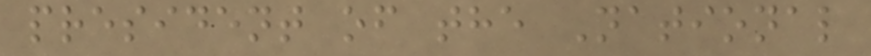president of the National
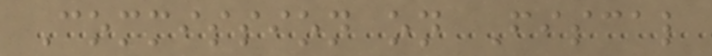Commission on Fiscal
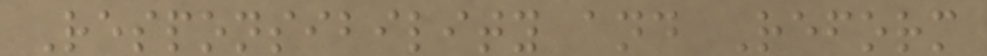Responsibility and Reform
